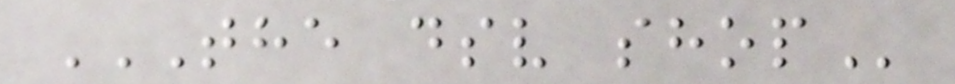THE DSV SHOP
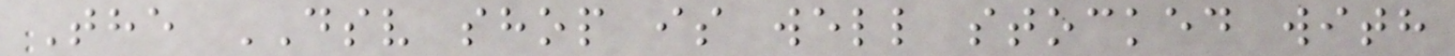The DSV shop is well stocked with
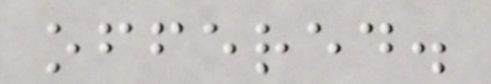offered.
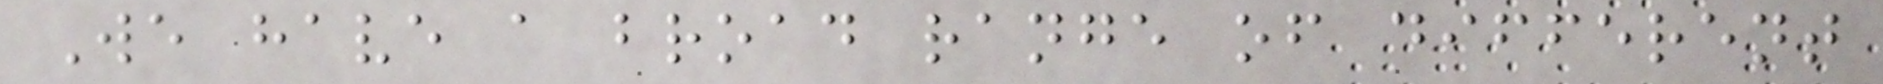We have a broad range of different
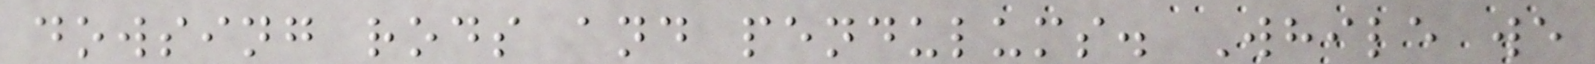dowsing rods and pendulums. While we
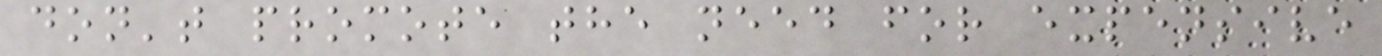don't promote the need for expensive
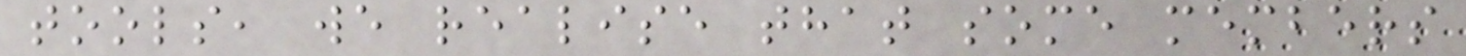tools, we realise that some members
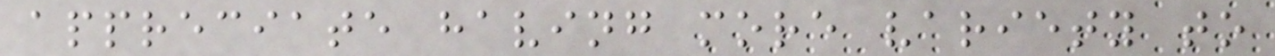appreciate having more variety to
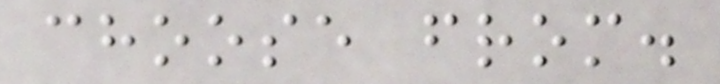choose from.
